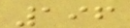196
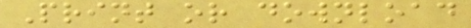Print or download
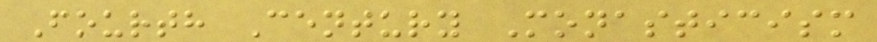Fourth Century Monasticism
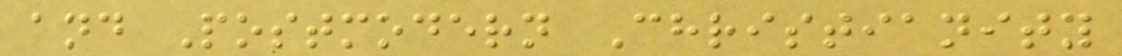and Postmodern Christianity
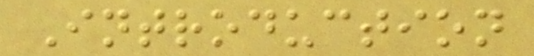Introduction
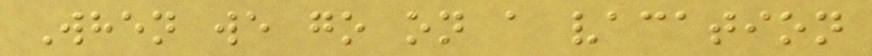When we go on a vacation
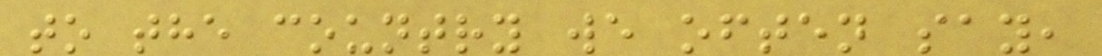to the country we often say,
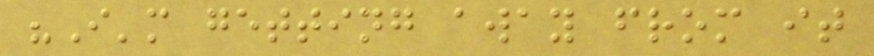"I'm getting away from it
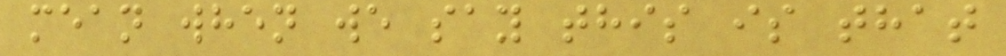mean when we say this is that
